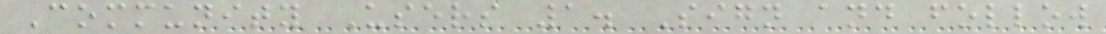Community Users 1. Sign and follow
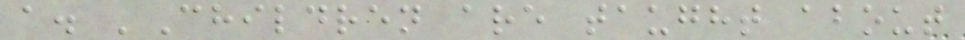a. 'Children are taught about
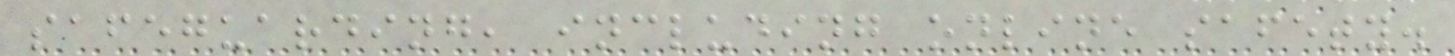safeguarding, including online safety.
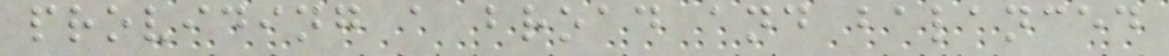providing a broad and balanced
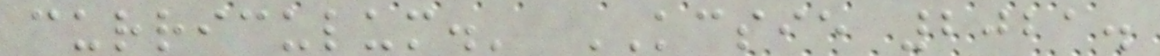curriculum.' KCSIE 2021.
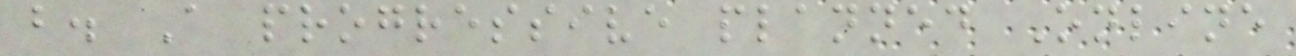b. A progressive planned Online
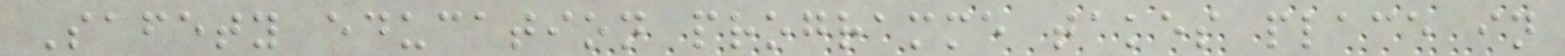Safety education programme takes place in
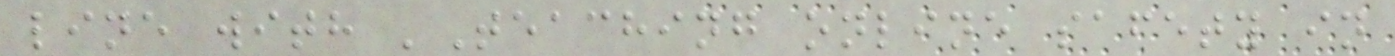line with 'Teaching online safety in
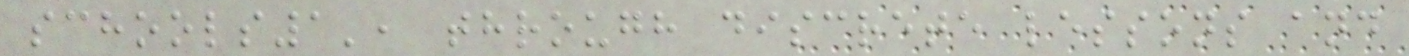schools1', through discrete lessons and
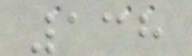138
